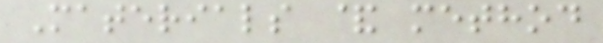Materials & method
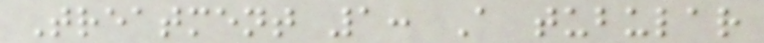Treatment 1: A tubular
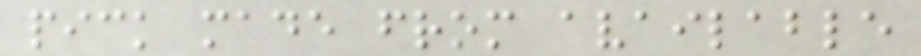pick made from available
